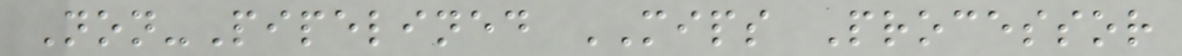Non-Pipelined MIPS Processor
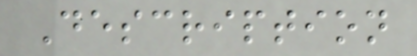Description
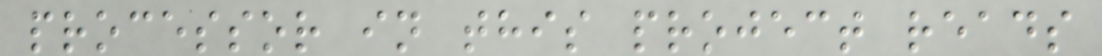processor in this project reads
